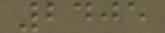2405
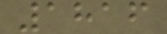1816
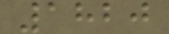1820
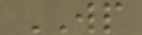WP
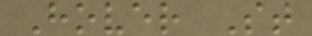Hover St
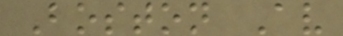Boston Av
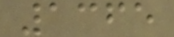1365
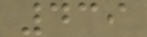439
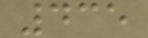435
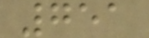751
